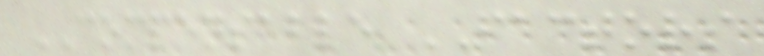COMPENSABLE FACTORS
